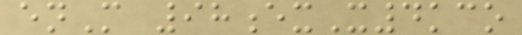enM 98exX4kco
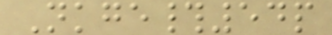Nkge#54p
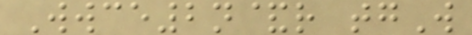Wwce2n&r tgW
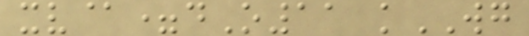xv@=dO11 kWG
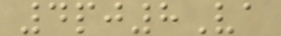4pj8Va
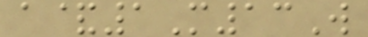a&1M13W
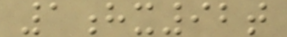1hx92t
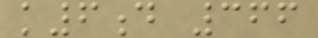k6d 366
